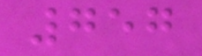757
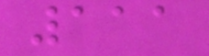111
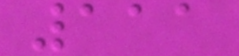111
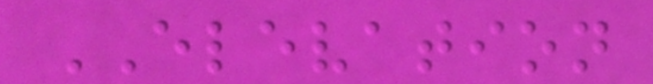ELEVATION
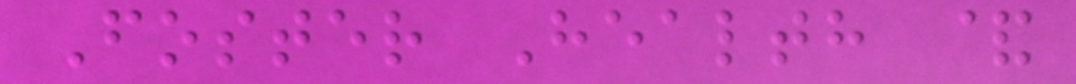Foster Health &
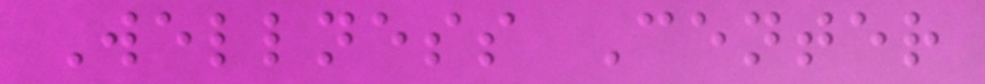Wellness Center
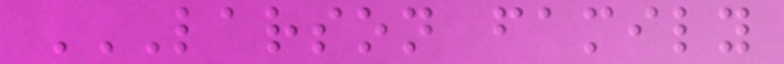LARSON FAMILY
